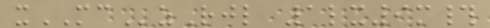xMCzRjl 1lx9m#
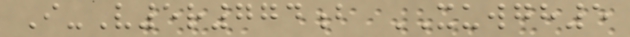I-V5r774b XUWGH5
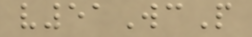v51WcP
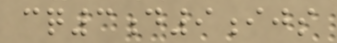cq3d9ijs
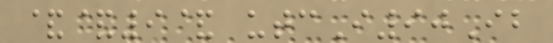&&9& utcI90Ib
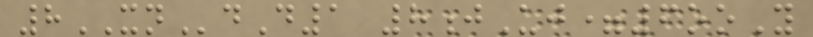8XNdD1 8jUj=6ooY
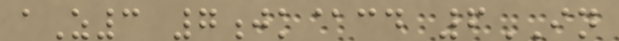aZ3 7jk@cd 6IN
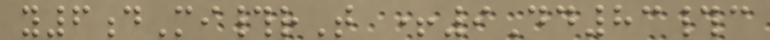y6dMi#rT +9Dd83#c
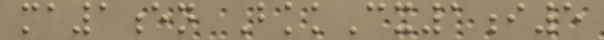ma1en BkkCx1i5
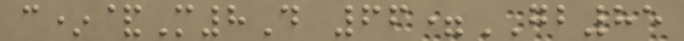c*&M8D 66=GB85
